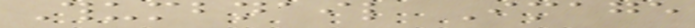Thumbnail Image
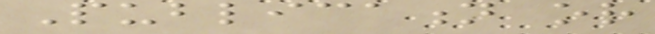Publication or
